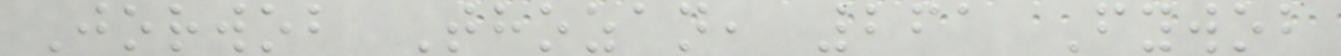Jorwob Thozan, 261 Fywob
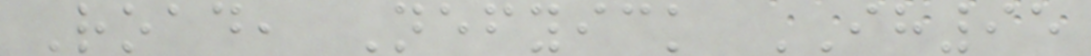Road, Nefyick IH95
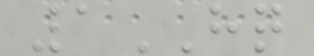1HQ
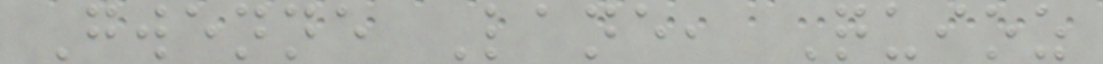Gwenne Lane, Quioz
